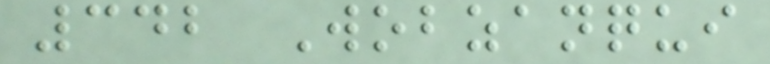342 Wobzanqui
